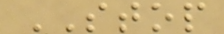STOP
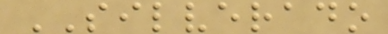SILVERADO
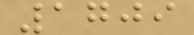1709
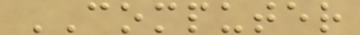COMPUTER
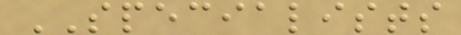SPECIALISTS
